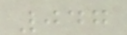047
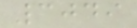3049
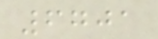6701
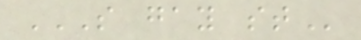S GAY ST
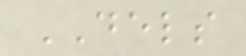DELS
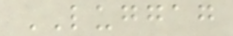LUGGAG
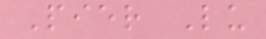Pier Lu
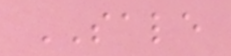SALE
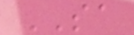SA
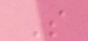S
